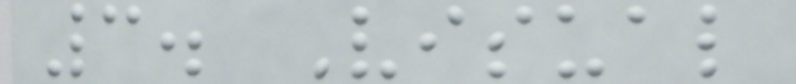3. Visual
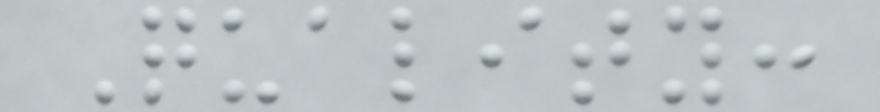Quality:
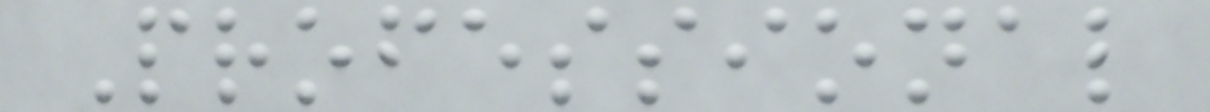Professional
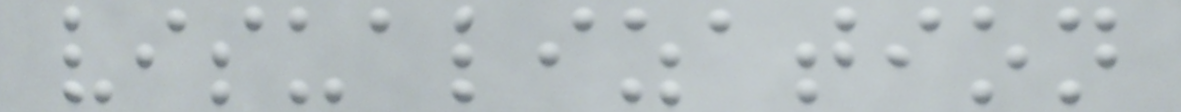visualization
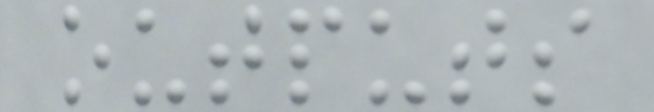outputs
